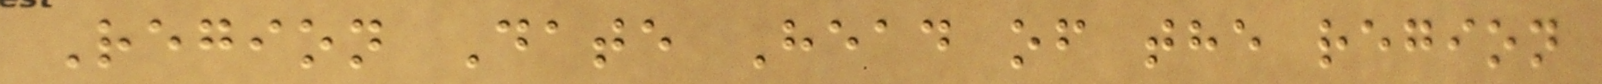Region Date Head of the region
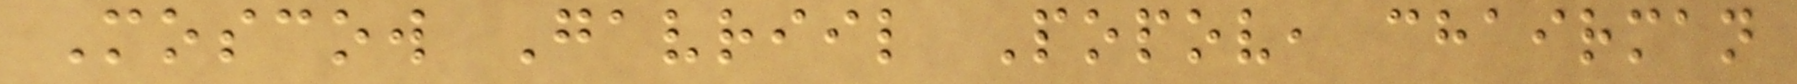Moscow Gavriil Popov, chairman
